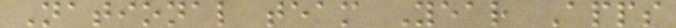National team Year Apps
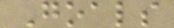Goals
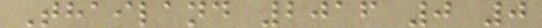Thailand 2016 0 0
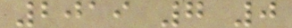2019 7 0
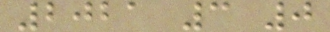2021 3 0
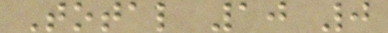Total 10 0
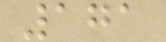171
